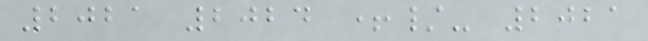2021 2024 +/- 2021
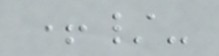+/-
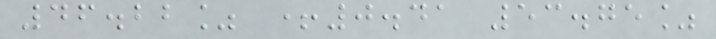46.22% +0.41 53.75%
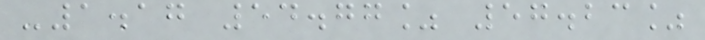-1.17 54.77% 57.23%
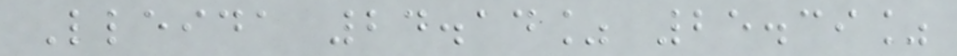Lleida 24.14% 25.39%
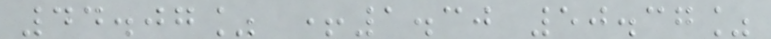44.07% +1.30 50.37%
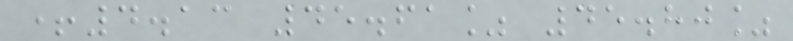+4.13 45.61% 45.80%
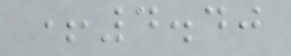+4.40
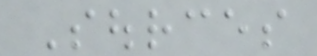Sources
